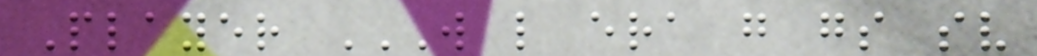Player W L ERA G GS SV
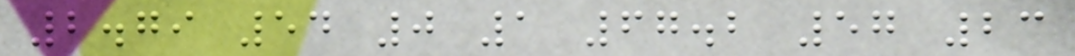2.79 54 0 1 67.2 57 23
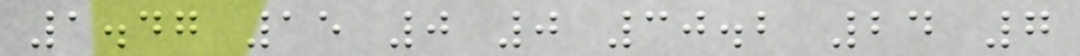1.47 15 0 0 30.2 24 7
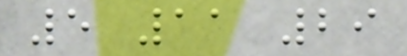5 11 29
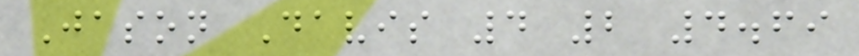Jason Davis 4 2 4.69
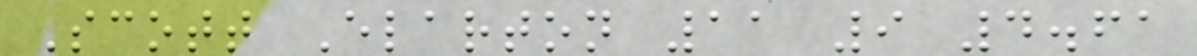Scott Elarton 11 9 4.61
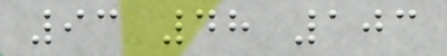93 48 103
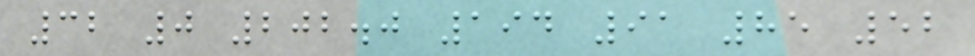32 0 202.0 194 91 85 52
